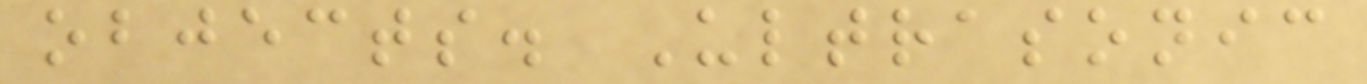objects. Ultrasonic
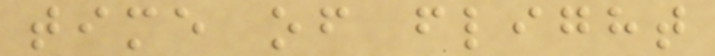time of flight
